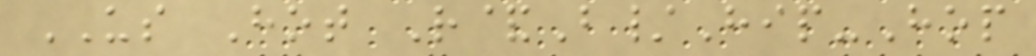US Hot R&B/Hip-Hop
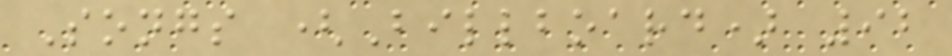Songs (Billboard) 92
